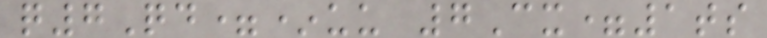q7Qd=*uu 7Cx=1ts
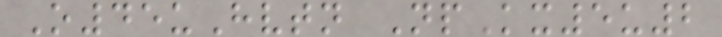O45uHvtn NpKx5u2
